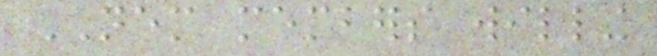NEM members willing
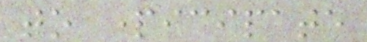to participate
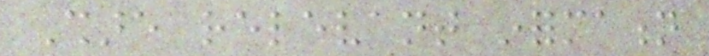Share relevant information
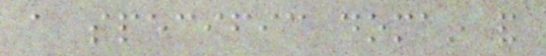a specific domain and
